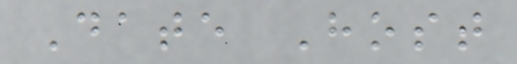Date Host
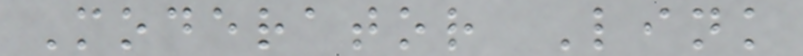Moderator Link
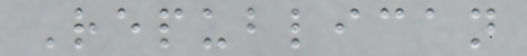Republican
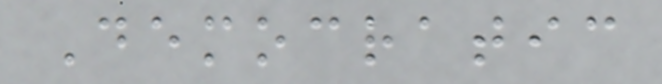Democratic
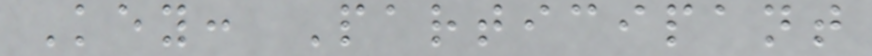Key: Participant
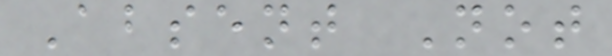Absent Not
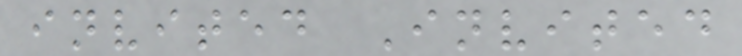invited Invited
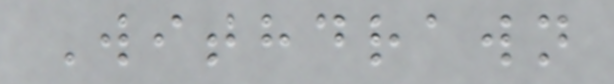Withdrawn
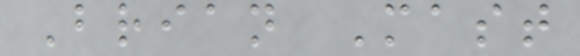Brian Mast
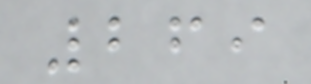269
